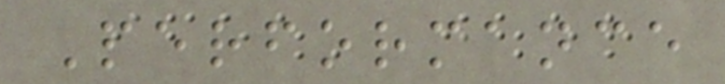Performance
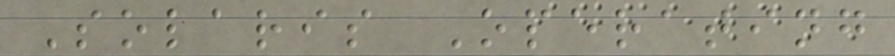Solaris Operating
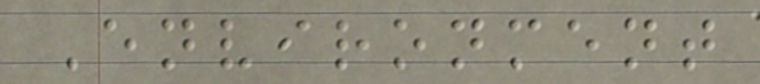Environment
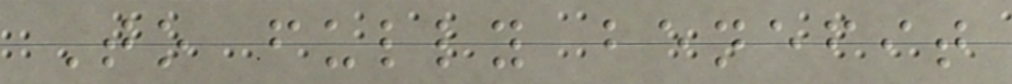To fully benefit
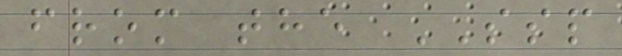from the SSP
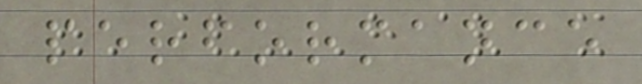performance
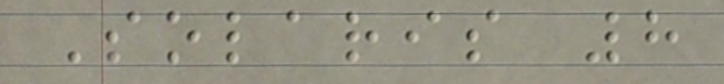Solaris 8
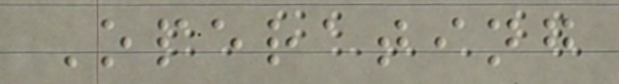Operating
